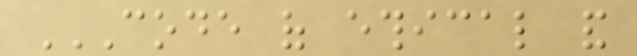CODE OF ETHICAL AND
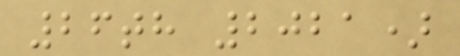26th 2021)
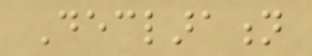Declaration
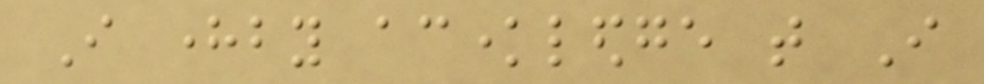I hereby acknowledge that I
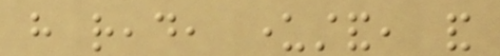have read, understand, and
